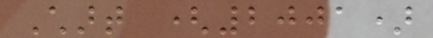Chart (2001)
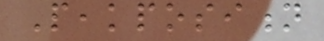Peakposition
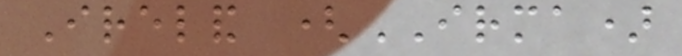Ireland (IRMA)
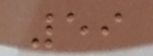59
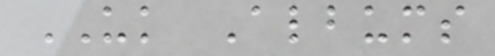UK Albums
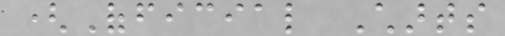(Official Charts
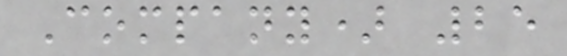Company) 25
